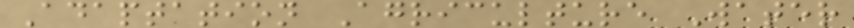Adaptation Agriculture Water
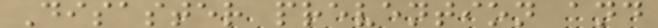Disaster prevention and
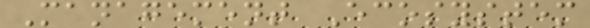Management Ecosystem
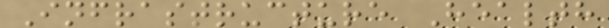Infrastructure Health
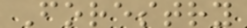Forestry
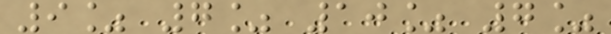9% 7% 10% 7%
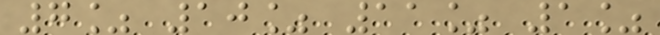7% 10% 11% 1%
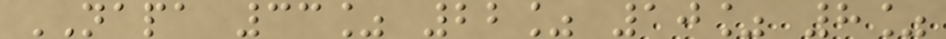NAPA 33% 22% 10% 8%
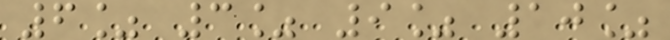6% 3% 9% 10%
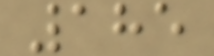185
